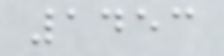1453
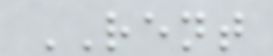RENT
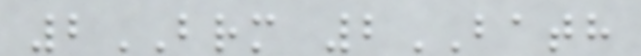2BRM 2BATH
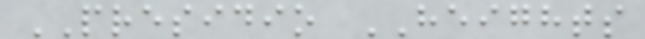PRESIDIO HEIGHTS
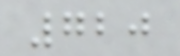720
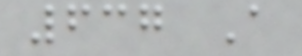637 A
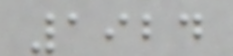1924
